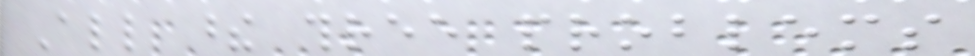All these three problems
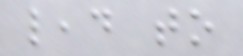lead to
